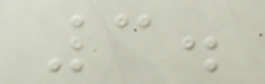3.
